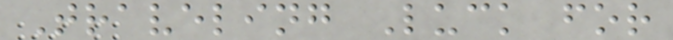Traveling Luck for
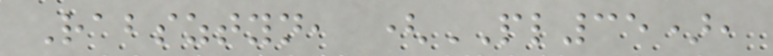Rabsztyn, (PL35),
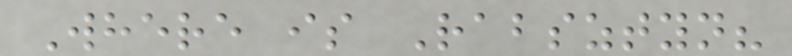Where is Rabsztyn?
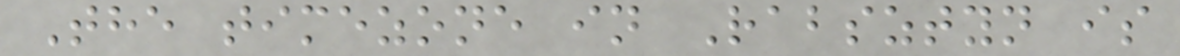The timezone in Rabsztyn is
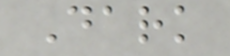Dark
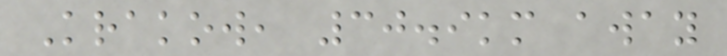Krakow, 30.9km away
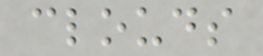clouds
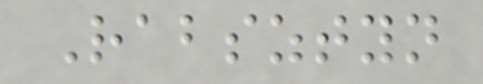Rabsztyn
